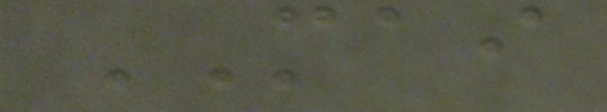MAI
